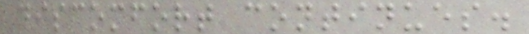discomfort continues.
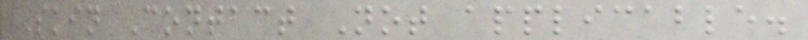Skin Contact Not applicable.
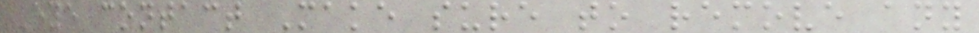Eye contact Make sure to remove any
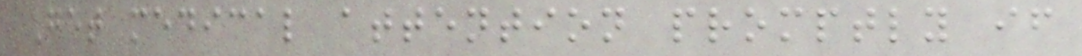Get medical attention promptly if
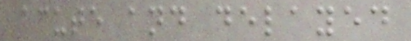acute and delayed
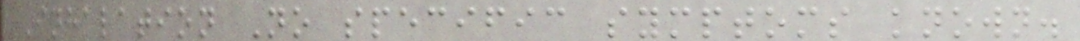Inhalation No specific symptoms known.
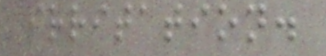irritation.
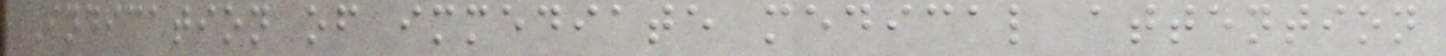Indication of immediate medical attention
